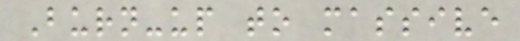Burn-up to massive
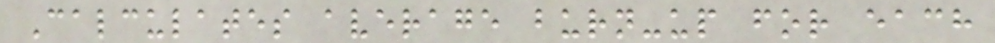Calculates average burn-up for each
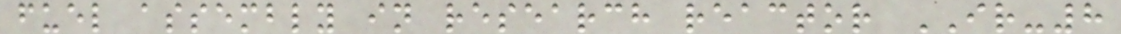fuel assembly in research reactor IR-8
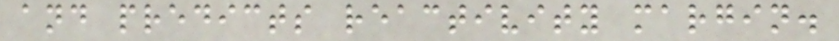and predicts reactivity margin.
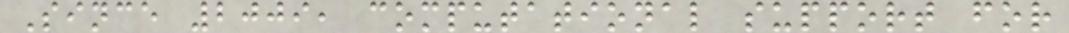Since 2009, computational support for
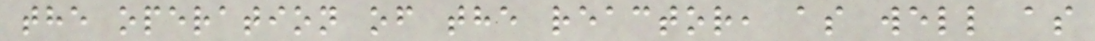the operation of the reactor, as well as
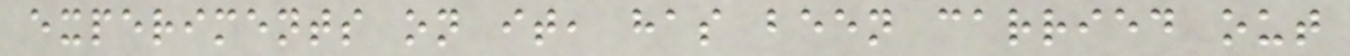experiments on it, has been carried out
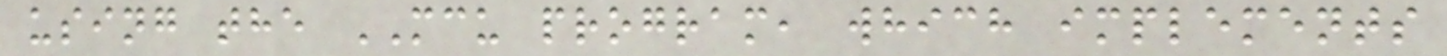using the MCU program, which implements
